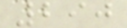290
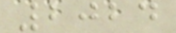2024
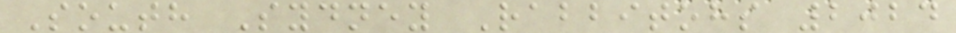South Sydney Rabbitohs 2024
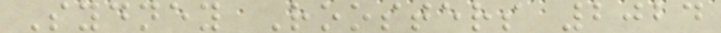Sydney Roosters 2024
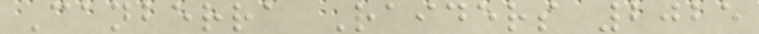Canberra Raiders 2025
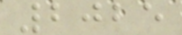2025
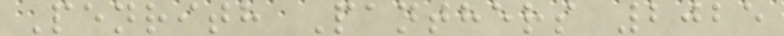Penrith Panthers 2025
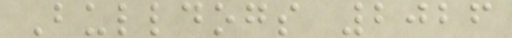Bulldogs 2026
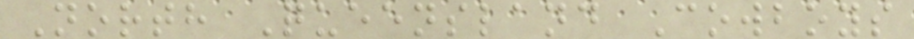North Queensland Cowboys
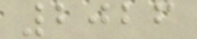2026
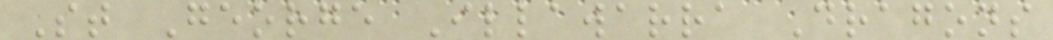St George Illawarra Dragons
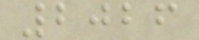2026
